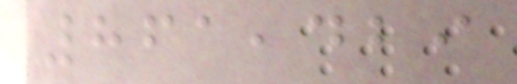861,429
